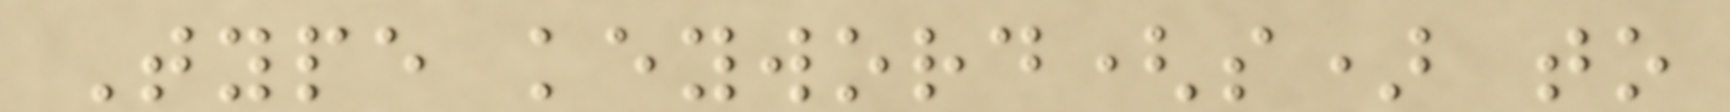Type keyword(s) to
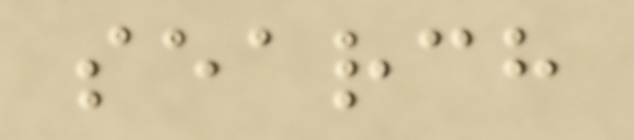search
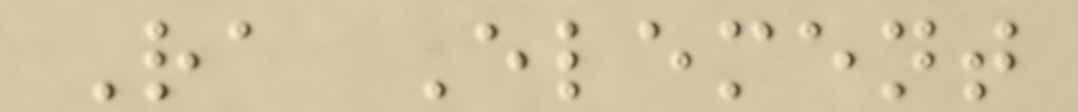Ra Element
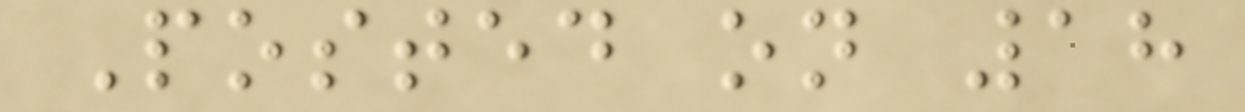Posted on 18
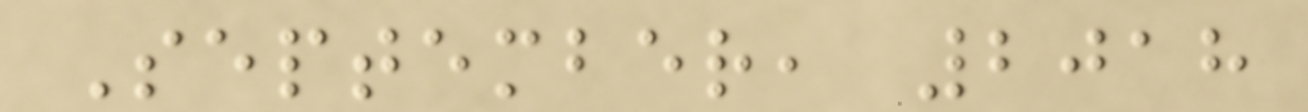September, 2018
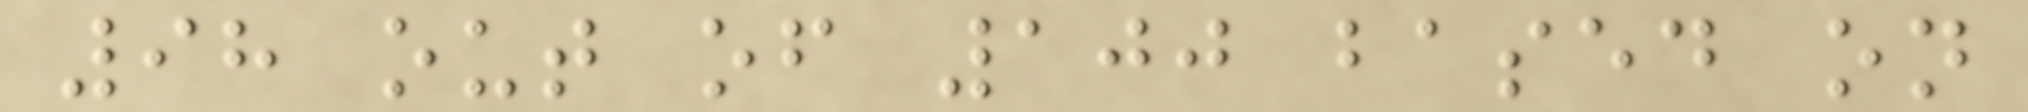98 out of 100 based on
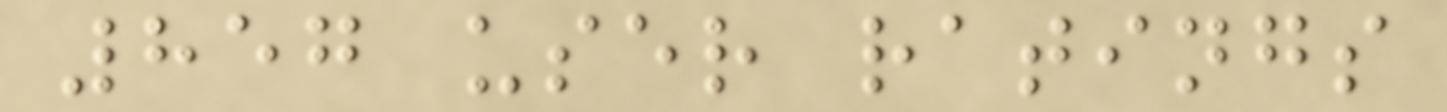857 user ratings
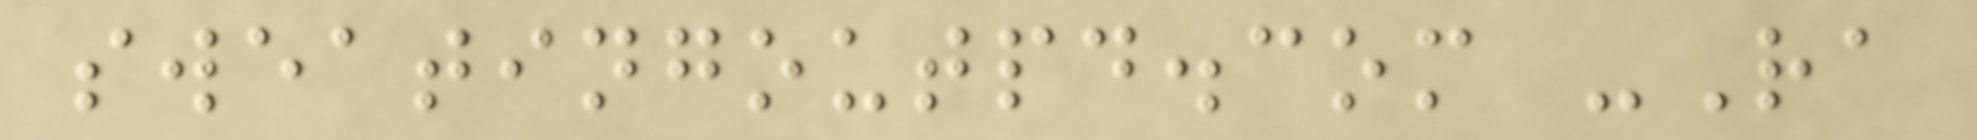sweatingoutpd.com -Ra
